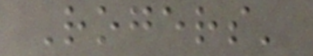Rogers'
